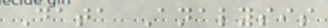Data Analysis
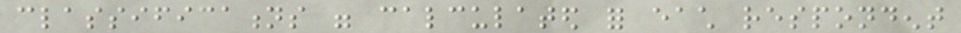classifications were calculated for each respondent
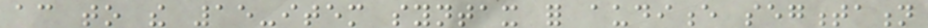according to the 15-item syntax for audience segmentation
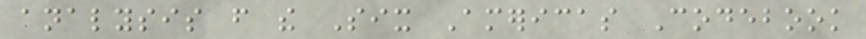analysis from the Six Americas Codebook
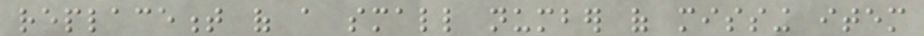replacement of a small number of missing item
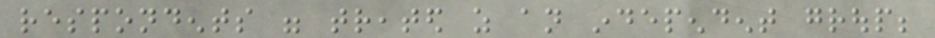respondents were treated as an independent group;
